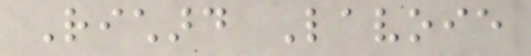Richard Lavoie
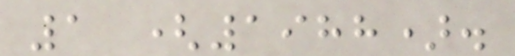1 (1988).
